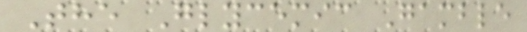The Glycemic Gamble
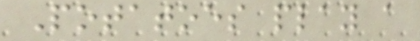Potatoes play a
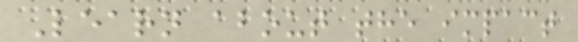Learn about the impact
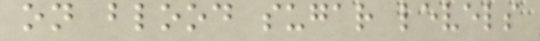on blood sugar levels
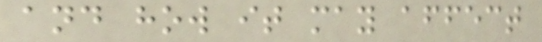and how it may affect
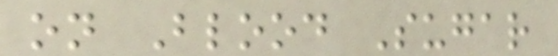on Blood Sugar
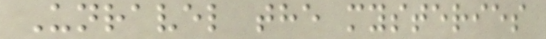Unravel the mysteries
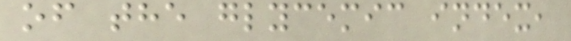of the glycemic index,
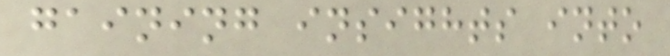gaining insights into
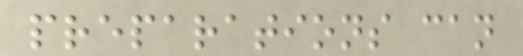preparations can
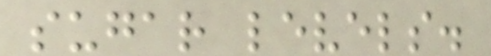sugar levels.
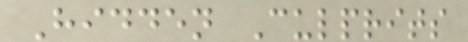Hidden Culprits
